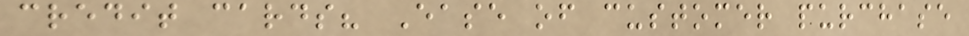credit cards? Ease of customer purchase
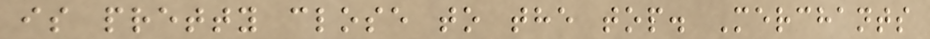is pretty close to the top. Merchants
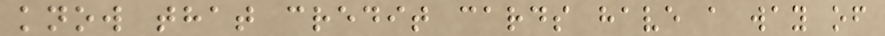know that credit cards have a way of
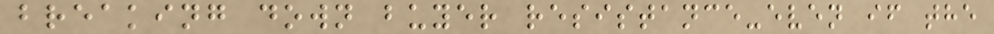breaking down buyer resistance-even if the
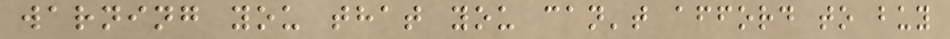warning you that you can't afford to buy
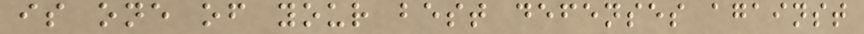is one of your best defenses against
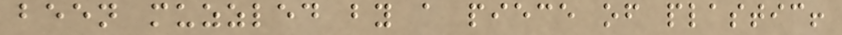been muzzled by a piece of plastic!
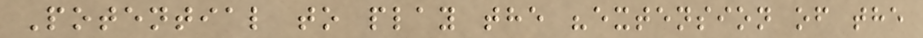Potential to play the "extension of the
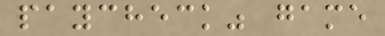paycheck" game
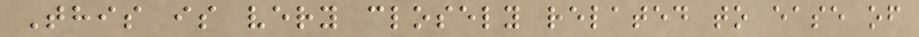This is very closely related to ease of
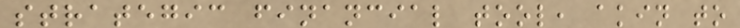strategic financial tool, akin to
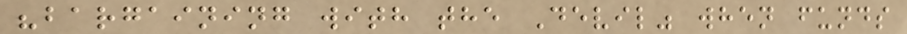"bargaining with the Devil" when funds
